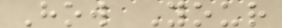How Your
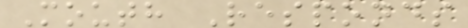Mouth Responds
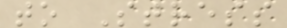to Stress
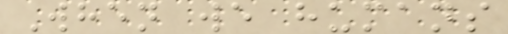When we humans
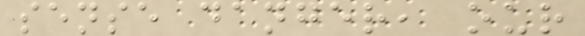sense danger, our
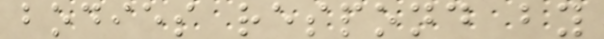bodies respond by
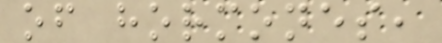of hormones,
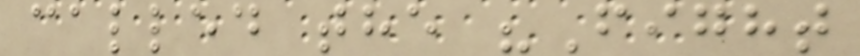called the "Fight
